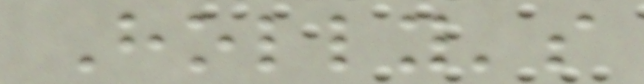Holly's
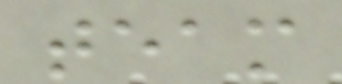team
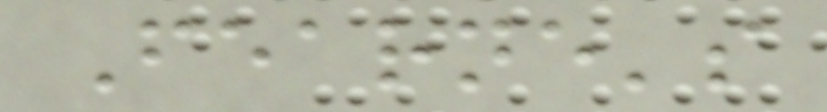Fearne's
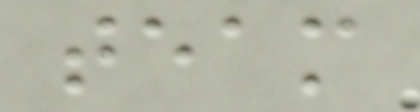team
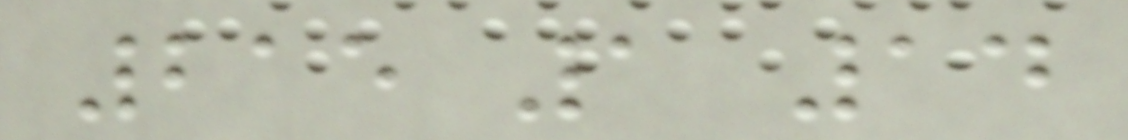215 1 14
